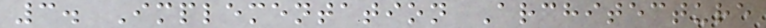3. Implementation Architecture
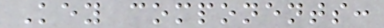Key components:
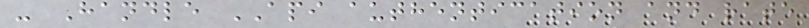- Handle API authentication and rate
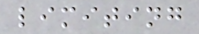limiting
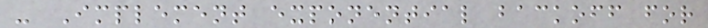- Implement exponential backoff for
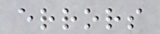errors
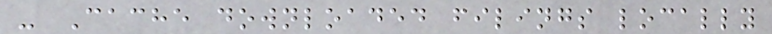- Cache downloaded filings locally
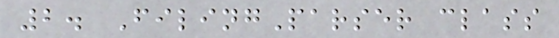2. FilingParser class
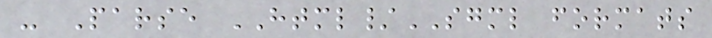- Parse HTML/SGML formats
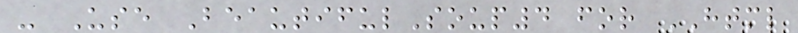- Use BeautifulSoup4 for HTML
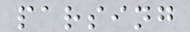parsing
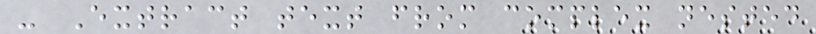- Extract text from complex nested
